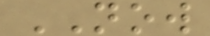NOW
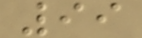99
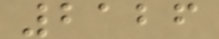2126
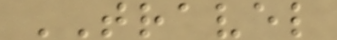TRAVEL
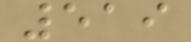519
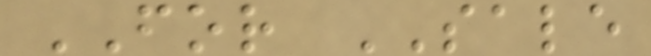FOR SALE
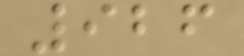926
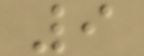9
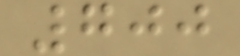700
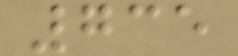735
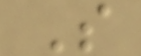S
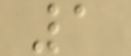1
